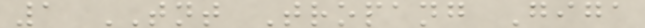1 TNT Tropang Giga
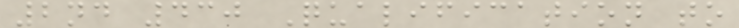2nd 430 Qualification to
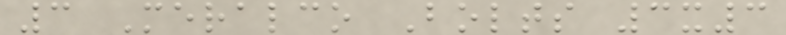3 Meralco Bolts 3x3
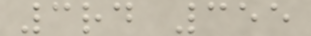3rd 355
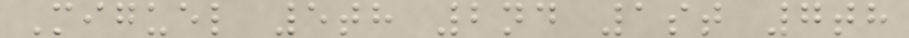Miguel 5th 2nd 1st 7th
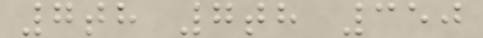7th 7th 350
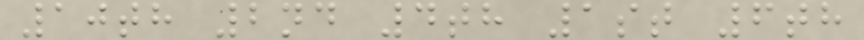10th 2nd 4th 1st 6th
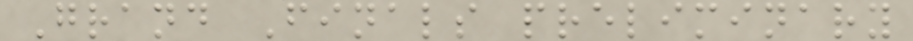Grand Finals preliminary
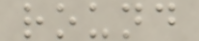round
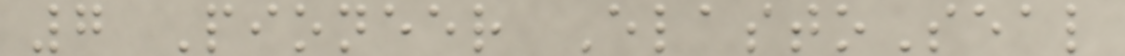7 Pioneer ElastoSeal
